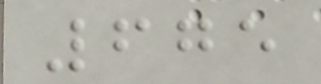675
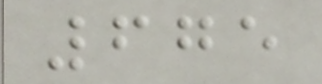675
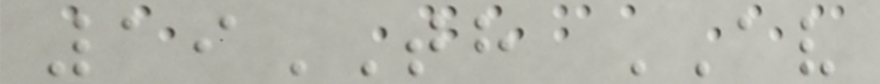19TH AV
